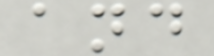and
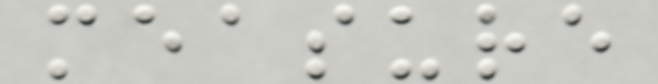measure
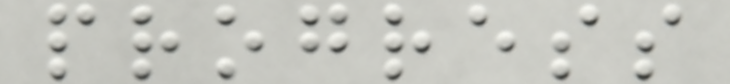progress
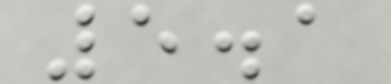5.1
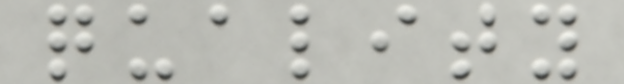quality
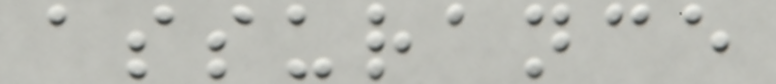assurance
